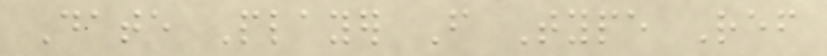Date Player From Type Ref
